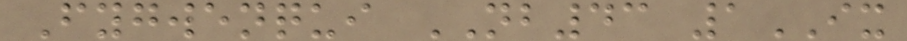Fygwenqui NB43 1IX
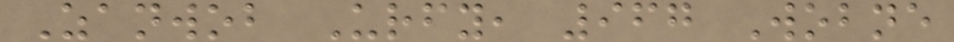Zanwob Urfy, 967 Wobne
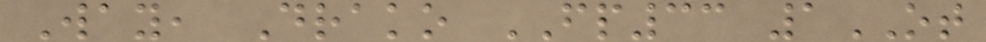Way, Drako FP33 1OT
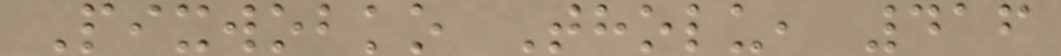Pixwobko Tholu, 416
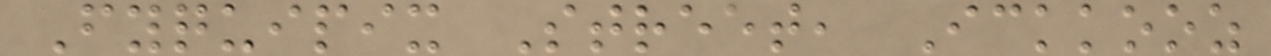Fyquipix Street, Ickkooz
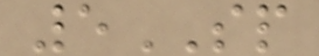5SP
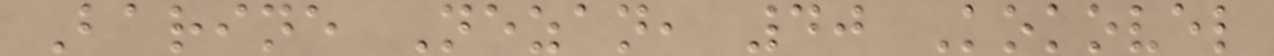Barine Nezan, 40 Kokovel
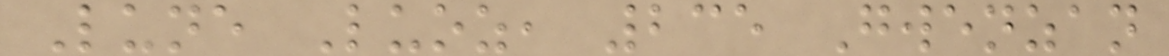Lune Luoz, 235 Gwenzan
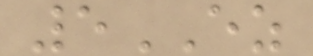5EZ
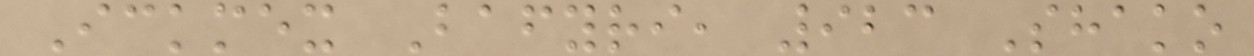Ickmex Bafyri, 923 Shako
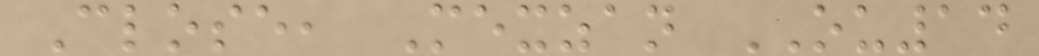Close, Mexzan OU14
